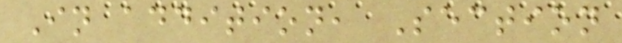In addition, Section
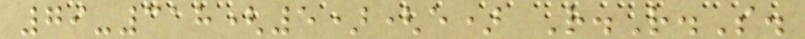79-318(5)(e) R.R.S.
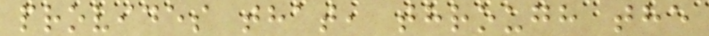provides that, through the
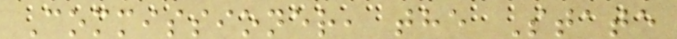Commissioner, the State
